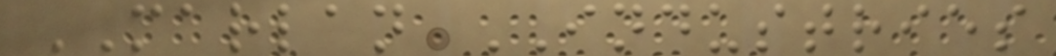MARLAN INDUSTRIES
